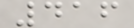416
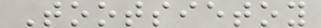Tootsietoy
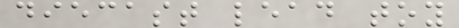diecast lead toy
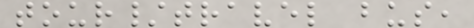tour/travel bus,
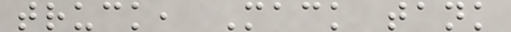truck, Mack tank
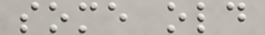some old
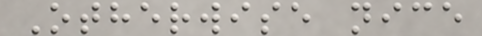Otherwise nice
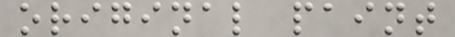original paint
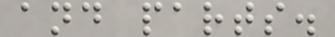and parts.
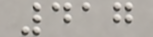417
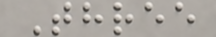Three
